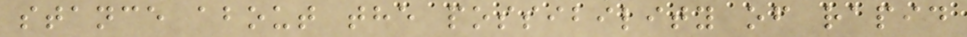stance about the possibility of rapid
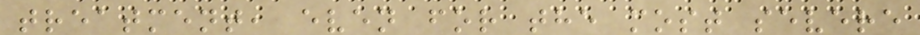treatment, even for the most severe
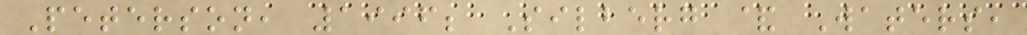Peterson, 1996; Silberg & Waters,
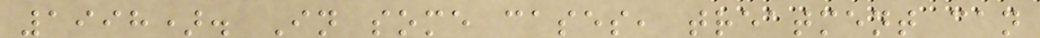1998). In some cases, treatment can
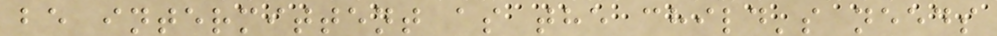be intermittent as the child's needs
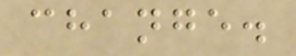change.
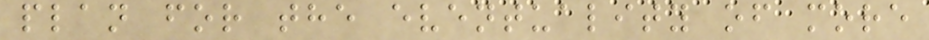plan for the eventuality of more
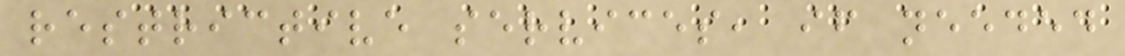restrictive services, if needed
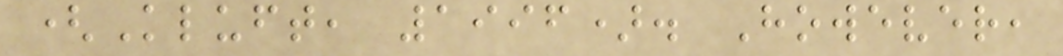(Kluft, 1996). However,
